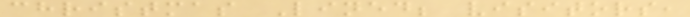christmas Lined; visitors,
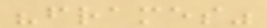"frames"
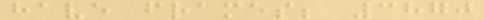have frames; 3870
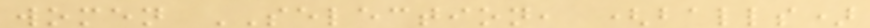women SELECTION, (balls)
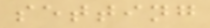setting
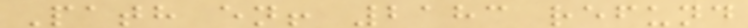Path en! 2183 refund
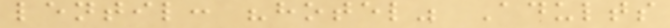lentil: "hotel" Adults
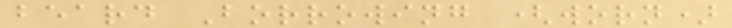beard Borrowing (worn)
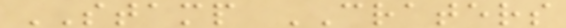STAMP CRATERS
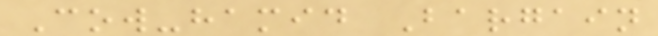Cow-hamid Bargain
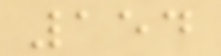154
